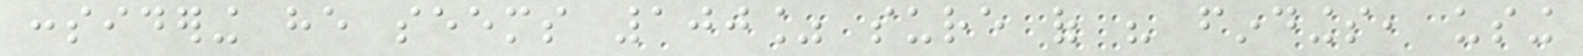considering he seems 100% sure of his findings, using
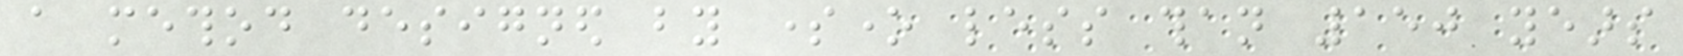a method designed by someone less than 150 years
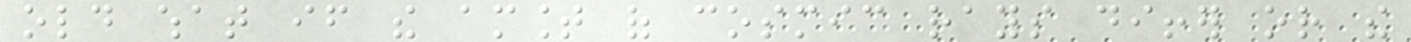old what if the amount of cosmic rays differ or the
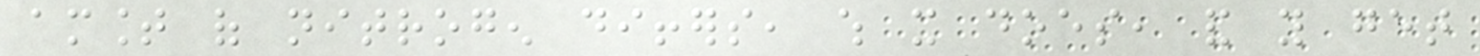amount of nitrogen differs, which it does, and you get
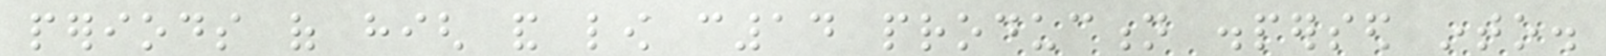periods of high and low c14 production dispersed into.
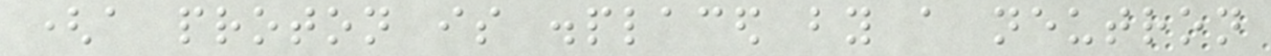(a proton is displaced by a neutron
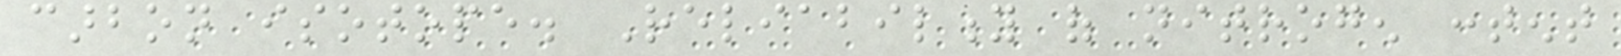carbon isotope. Reliability of nitrogen content
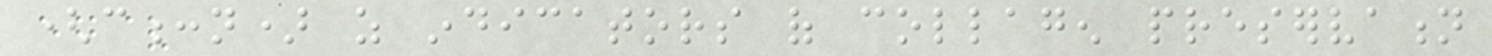(c:n) as indicators of collagen preservation
